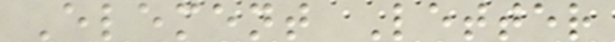Element Letter
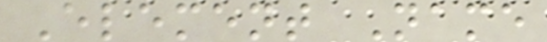Element Name
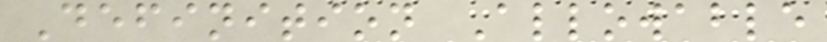Definition Allowable
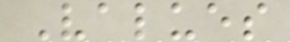Values
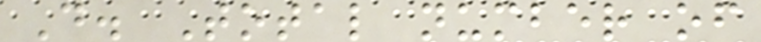D. Total number of
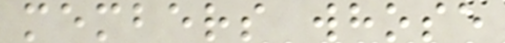members whose
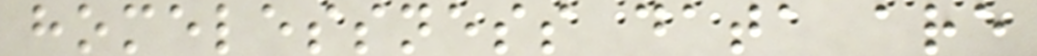homelessness data are
